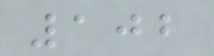102
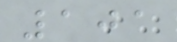101
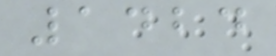1424
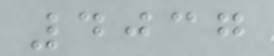4037
